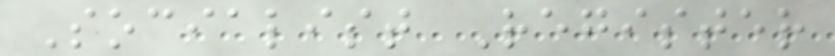Socialist Register
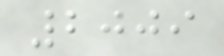2009
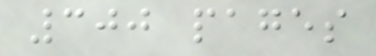300 pages
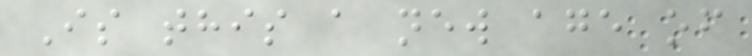Is this a new age of
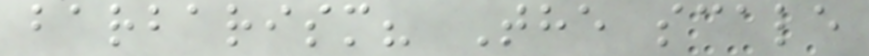barbarism? The scale
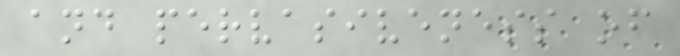and pervasiveness of
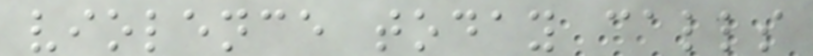violence today calls
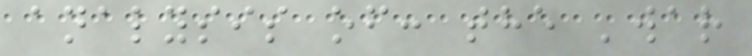analysis of: the 'war
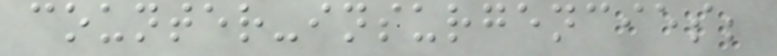counter-insurgencies;
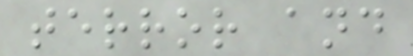terror and
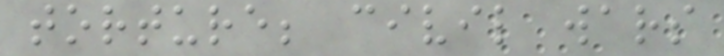torture; civil wars
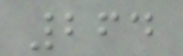264
